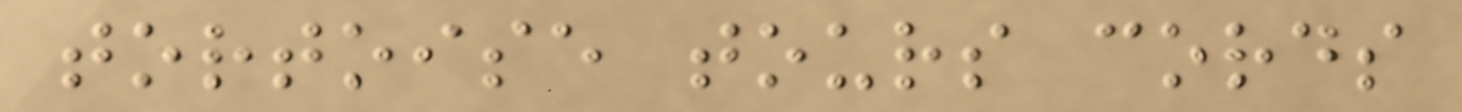tortoise tours cords
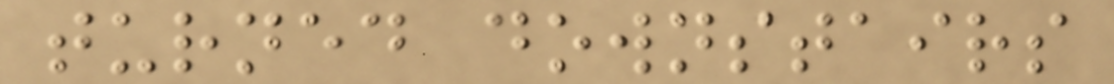turned downstairs
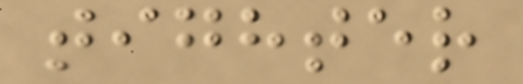tighter
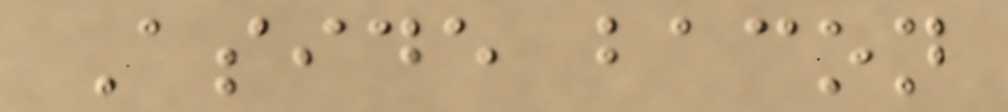Aside bacon
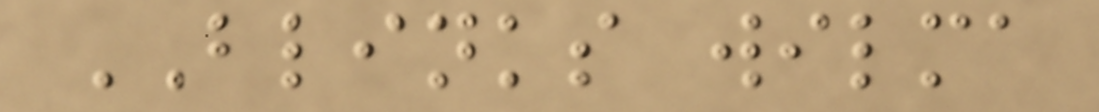BLINKS wilma
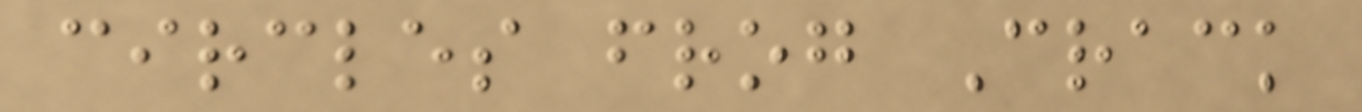circles frog Crack
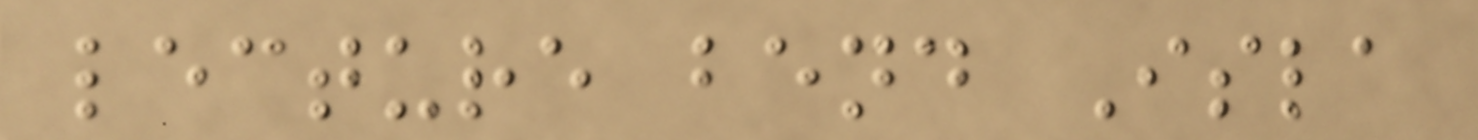lecture bend Isla
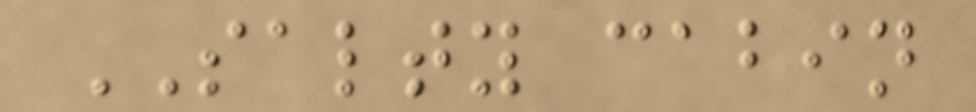SALTY cabin
